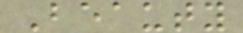Beauty
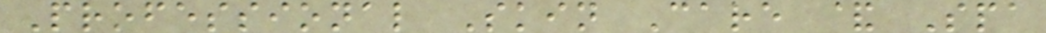Professional Skin Care & Spa
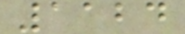1124
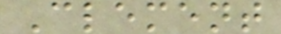Clement
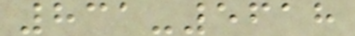831-5618
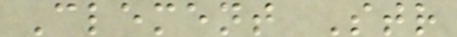Clement Str
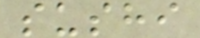sushi
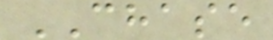CHASE
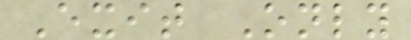Exit Only
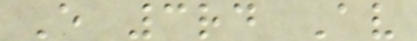E 3rd Av
